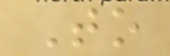To
